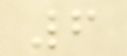6
